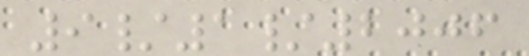9/1/2006
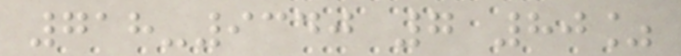718-9340 7 80%
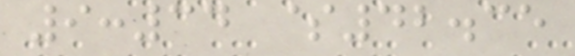9:34 $42.35
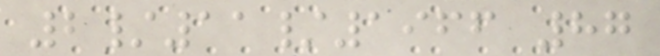2/11/1966 87
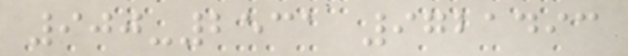900-2531 9721493
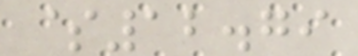$12.79
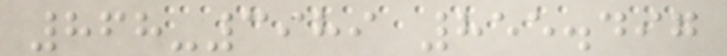868-3989 855.497
